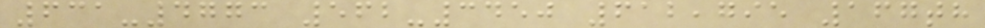631-4773 562-3450 612,795 167th
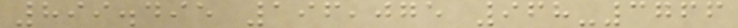899.495 196,075 968-3766
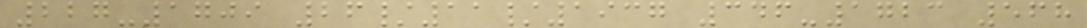227-1709 26/11/1937 346-1723 568
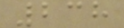238
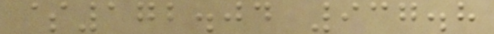$172.04 937.8
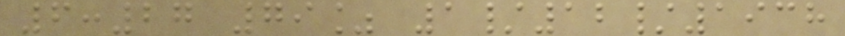6:27 79% 1/12/1938
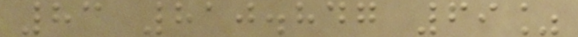83 810.847 69%
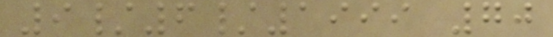9/6/1999 70
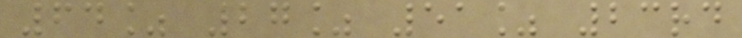64% 27% 51% 23rd
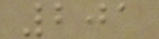201
